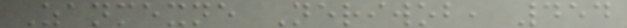Zanmexne Neriwob, 454
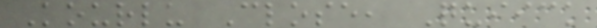Kourlu Close, Quiick
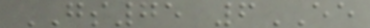GS75 6EE
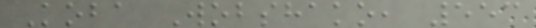Koba Wobshako, 553
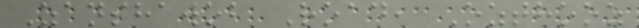Zanshawob Road, Ozthooz
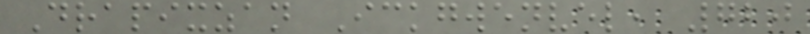Drapixzan Ickgwenvel, 720
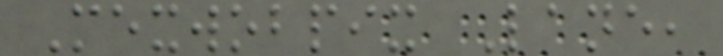Mexwobpix Lane,
